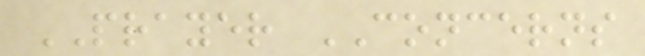PRAYER CONCERNS
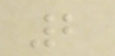2
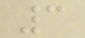3
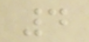4
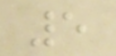5
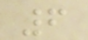6
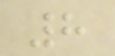8
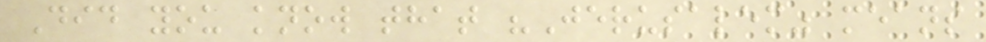Did you know that "Jerusalem" means
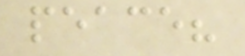peace?
